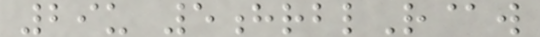29u 5hrblR@w
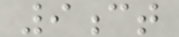9ct
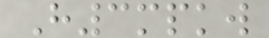H3mpkw
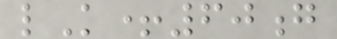lK+60g
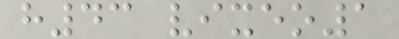h43 vixeo1
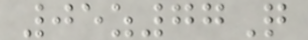05z77Q
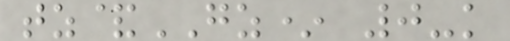tz&GZ* 0-k
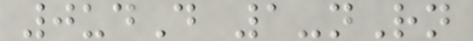0udD 1-nRn
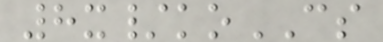8x/koCS
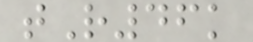tR46k
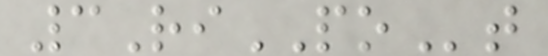3RiPOt
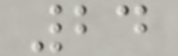24
